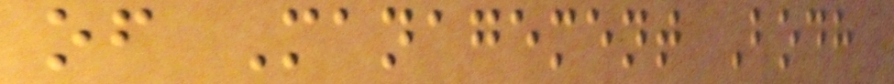of Management Bodh
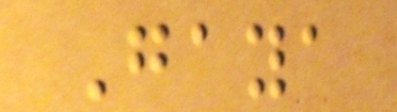Gaya
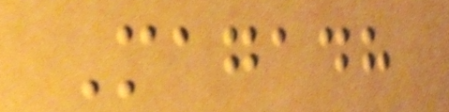Magadh
